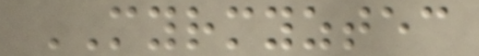MYRMYZTEC
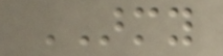ARMY
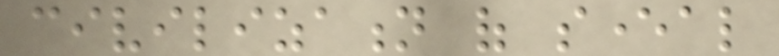civilization of several
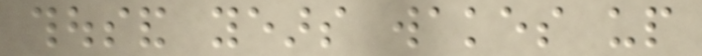thousand years wakes up
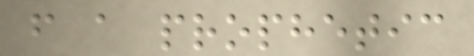from a prophetic
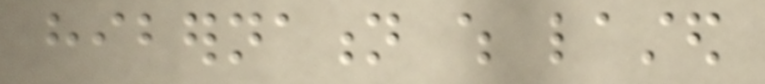hibernation which lasted
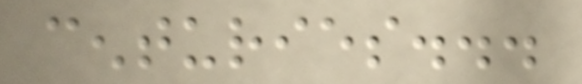centuries...
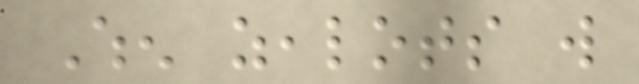When zealots will
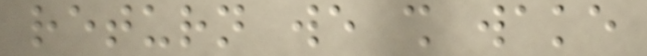return we shall wake
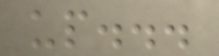up...
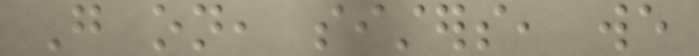Go on, sisters, we
